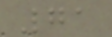71
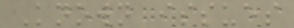Known issues
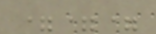===
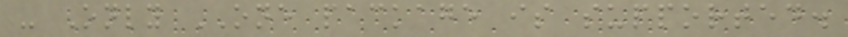- Only ONE package is supported.
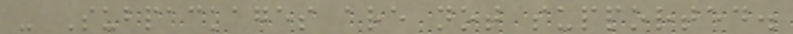- Subpackages are not supported.
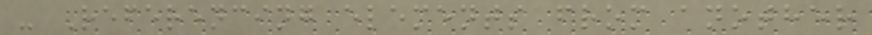- Referencing elements from another
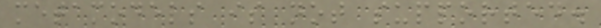metamodels is not supported.
